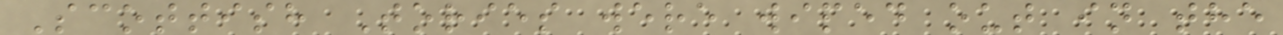Scottish Tories were wiped out in the
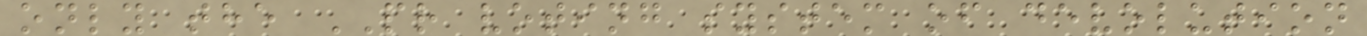only the PR voting system of devolution
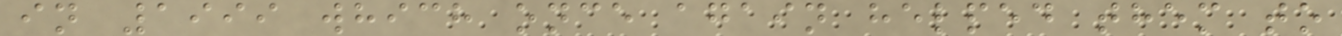in 1999 which once again helped them to
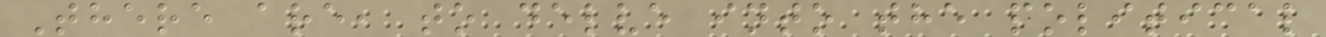There are, to delve into the political
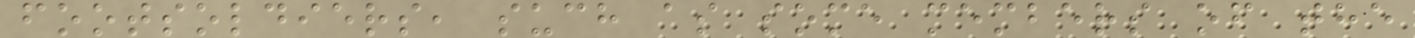footsoldiers, such as some members of the
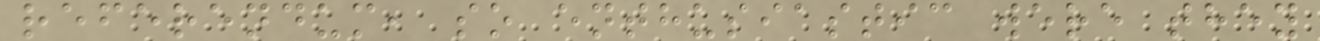referendum, so enthusiastic were they
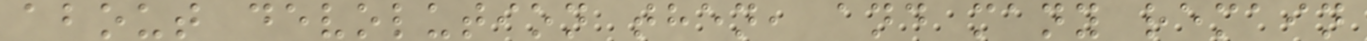about devolution then, and many remain
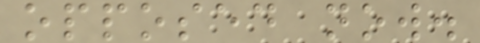opposed now.
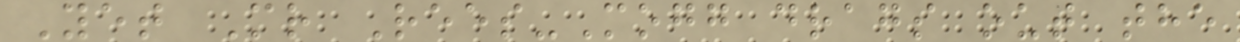Yet Mr Rees-Mogg drags out the
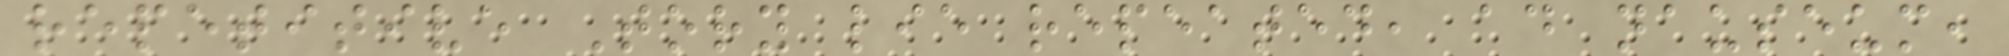repetitive Tory lie repeated, ad nauseum,
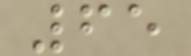65
